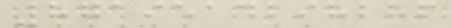8719514298286
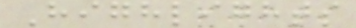Highlights
